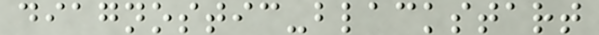diagnostic-blackstart
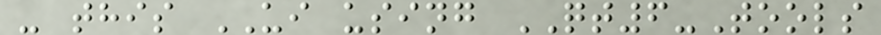- this UI using QT6-Tools
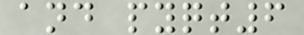and pyqt6
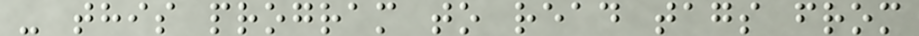- this program to read tags from
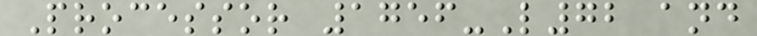Processor 1756-L72 and
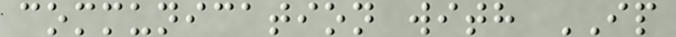communication with IP
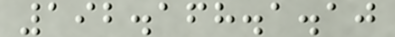192.168.1.10
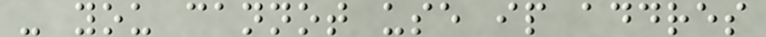- you cannot use ip addres
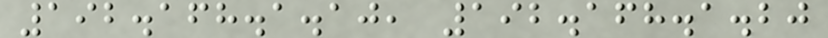192.168.1.10, 192.168.1.20
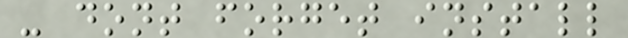- dont forget install
